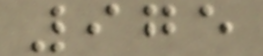975
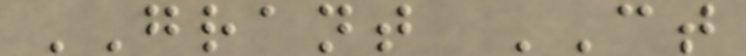GRANT CT
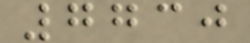7730
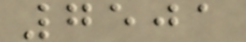7501
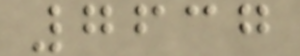7637
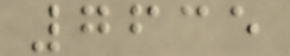7635
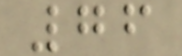76
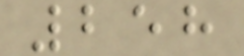258
